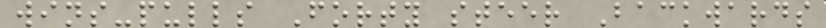wins-pulls Forty steer Backwards
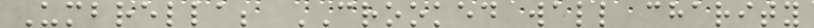Umbrella; CROOKED wall charity
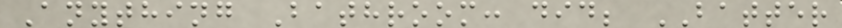Anything Bathroom: did; BATTER
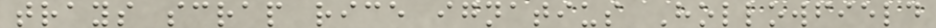trays scrap rice ignatius Hollowfield
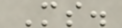Ms.
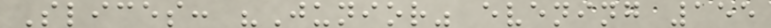Slices: "Junior" evening 155
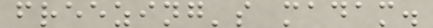freezing's madam.
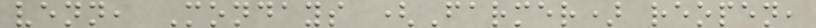venn, Mondays (Farmer) reopen,
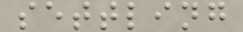settling
